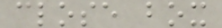close box
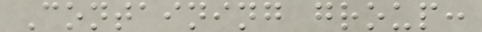Containing group:
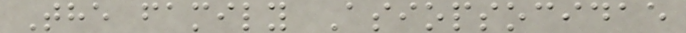The family Asiopsocidae
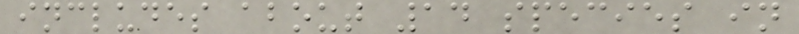includes about 14 species in
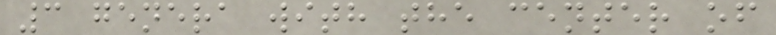3 genera with the center of
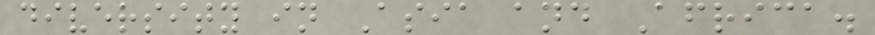diversity in Asia and Africa.
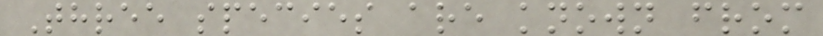Three species are known from
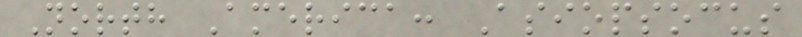North America: Asiopsocus
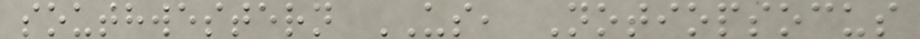southwestern US, Notiopsocus
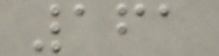161
